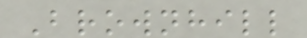Brownhill
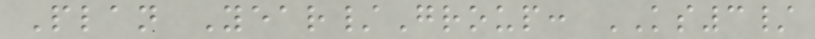Plan Year/Group: KS3/
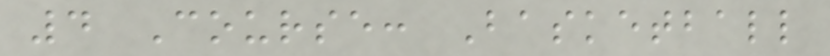4 Course: Basketball
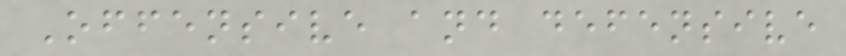Offensive and defensive
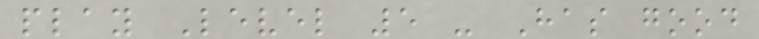play Level 5 - Has good
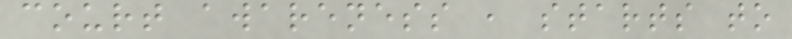court awareness , starts to
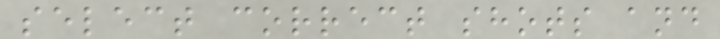select correct shots and
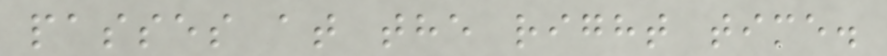passes at the right time.
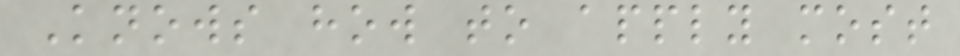Knows how to apply most
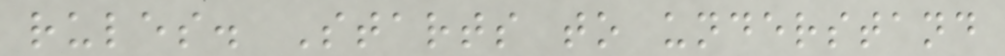rules. Starts to understand
